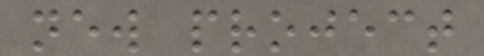new project
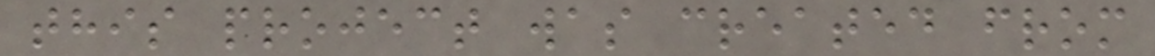this project was created from
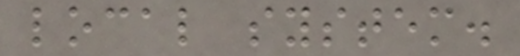local system.
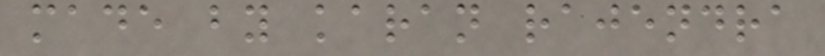made by karan rajendra
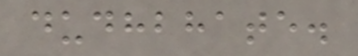dudhbhate.
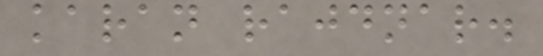karan rajdnar.
